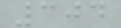304
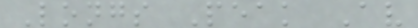Longs Peak Av
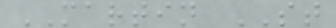MARTIN ST
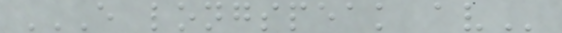E LONGSPEAK AV
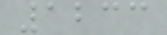1233
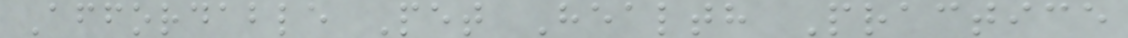Affordable Pet Health Practice
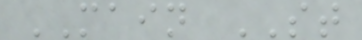MAIN ST
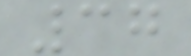37
